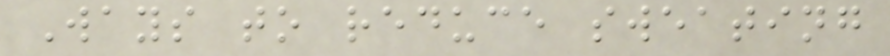Ways to reduce sweating
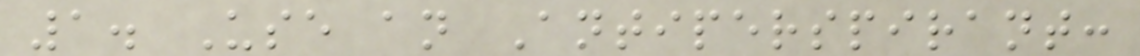1. Use an Antiperspirant:
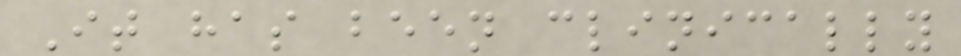It has been clinically
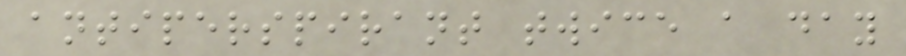antiperspirant twice a day
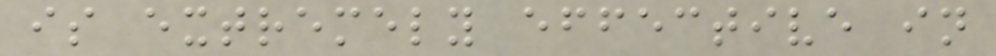is extremely effective in
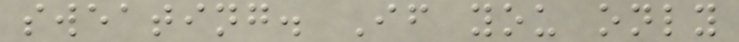sweating. If you only
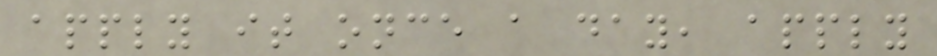apply it once a day, apply
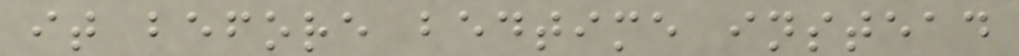it before bedtime instead
